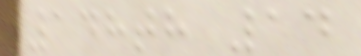148th 14
